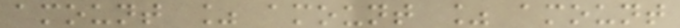amount % amount % amount
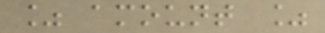% amount %
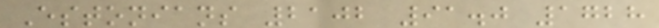Estonians 2102 91.0 1728
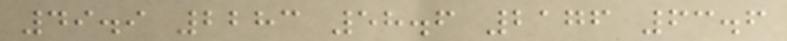49.9 2283 58.6 2176 63.6
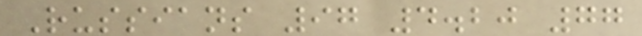Russians 97 4.20 77
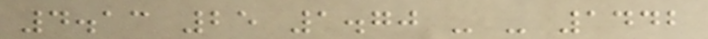4.13 25 1.70 - - 1442
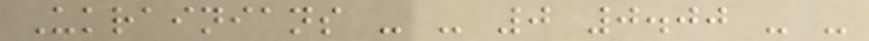Ukrainians - - 0 0.00 - -
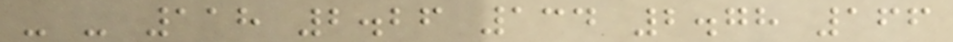- - 118 2.26 134 2.78 166
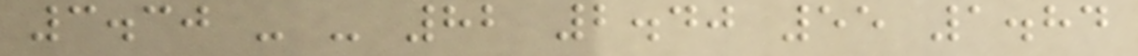3.30 - - 82 2.40 55 1.84
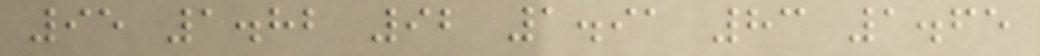95 1.82 92 1.91 83 1.65
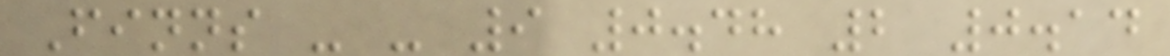Finns - - 9 0.48 2 0.14
